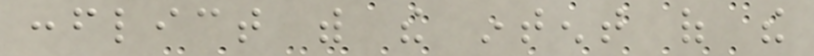conflict with the intent of the
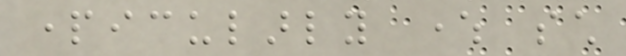particularly where such
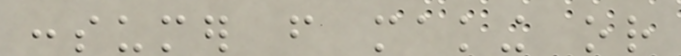consumer from making or
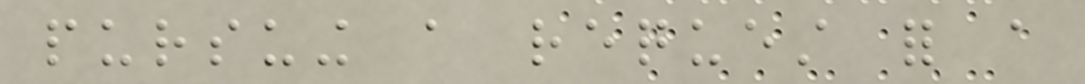pursuing a request for a
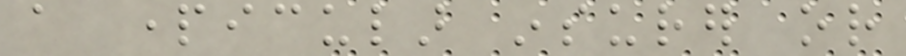a particular insurer or
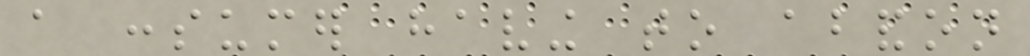a consumer having to abandon
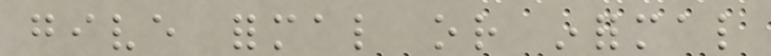give formal or informal
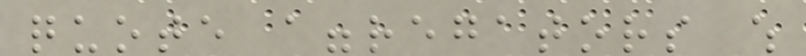quote aggregators which
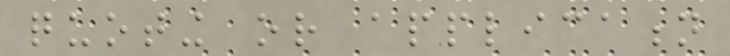quoting or application
